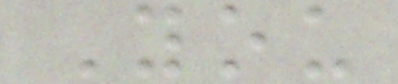You
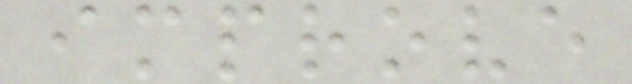improve
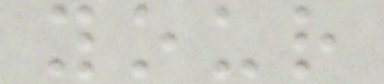your
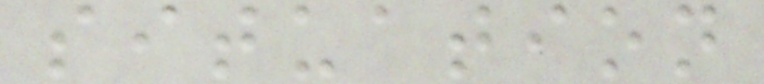situation
